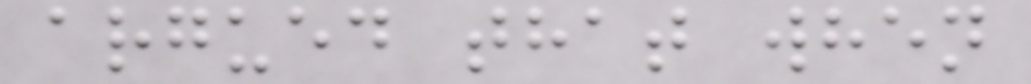argued that when
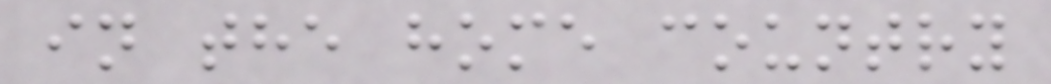in the home country
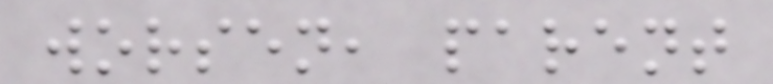worsen, parent
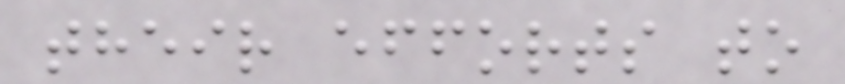their efforts to
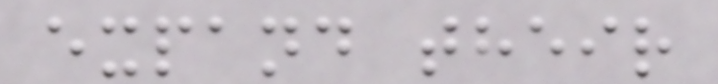expand their
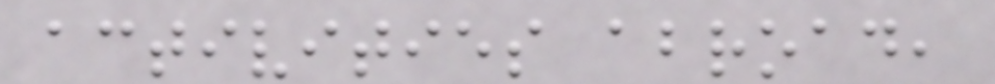activities abroad,
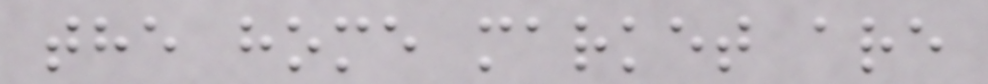the home market are
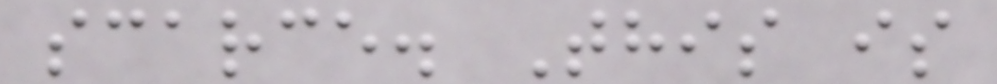scarce. This is
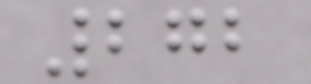272
